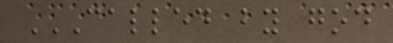CALLED BY GOD
